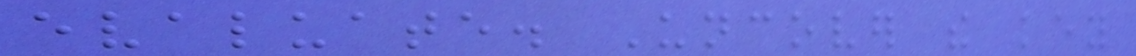evaluate. Uncover the key
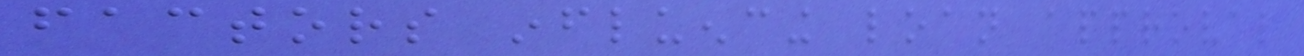factors influencing loan approval
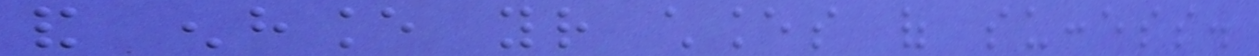and enhance your chances of success.
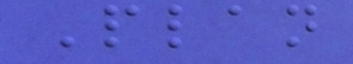Plan
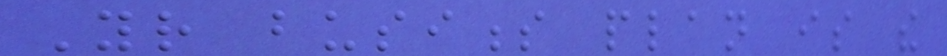Your business plan is the
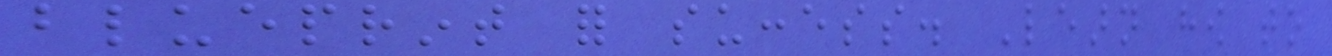blueprint for success. Learn how to
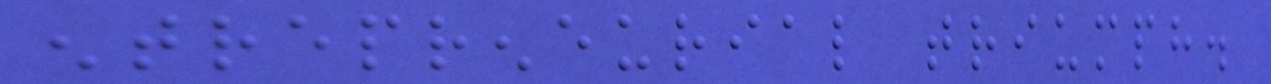entrepreneurial triumph.
